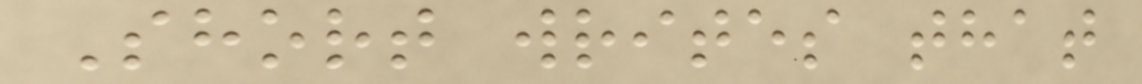Short writes that
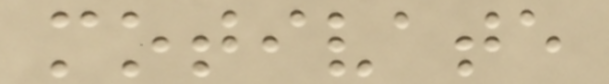motivate
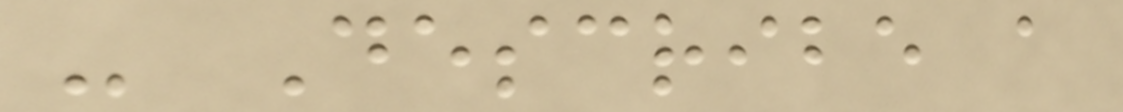- Describe a
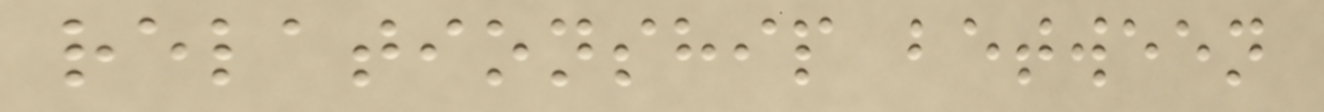relationship between
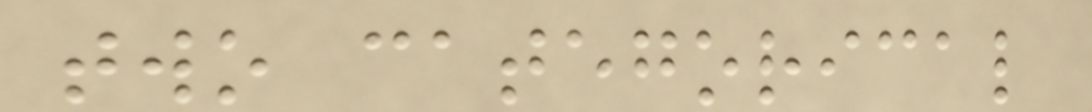two categorical
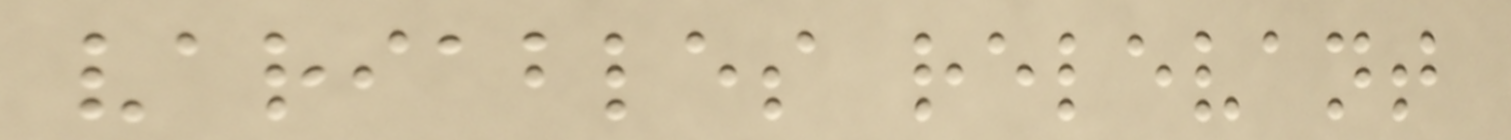variables relevant
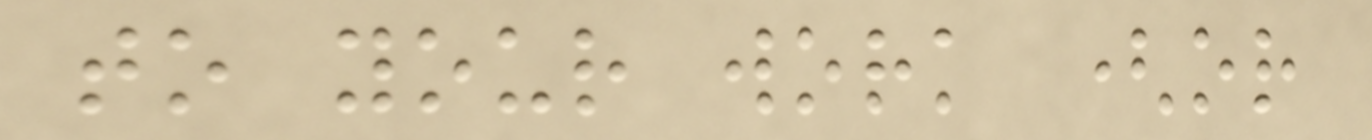to your work (or
